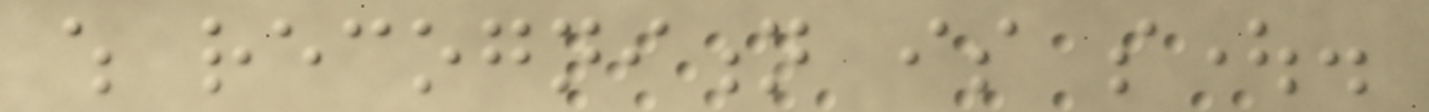which recognition is sought.
